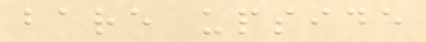bare upside
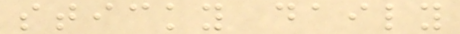sticky daily
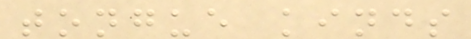tongue kinds
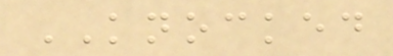KNOCKED
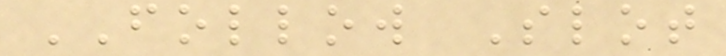FOLLOW Slot
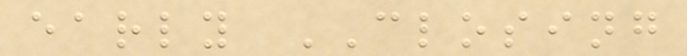early CLOSING
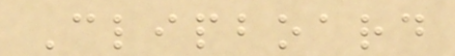Clipboard
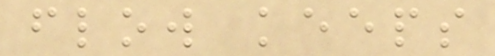flow keeps
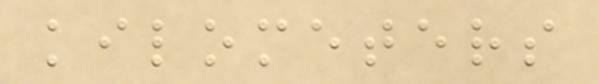kilometers
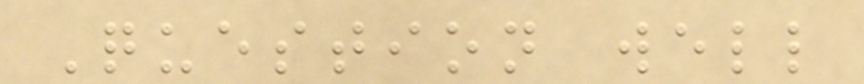Question well
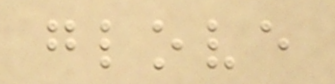glove
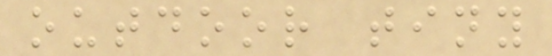outdoor tiny
